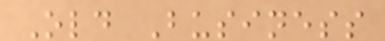Old Business
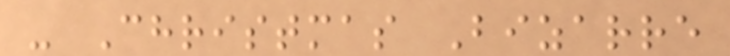- Christmas Bizarre
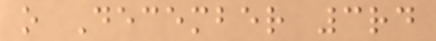o December 3rd
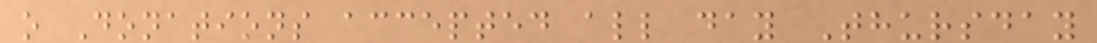o Donations accepted all day Thursday
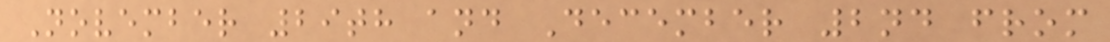November 29th and December 2nd from
